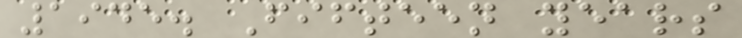1945. Fifteen years
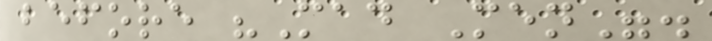before "Mad Men".
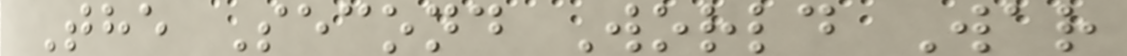The Second World War
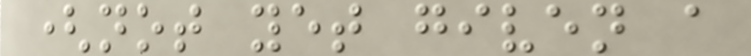(not yet given a
